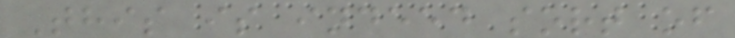This is indeed sort of
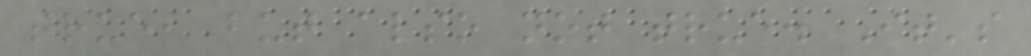true, but also not true. It's
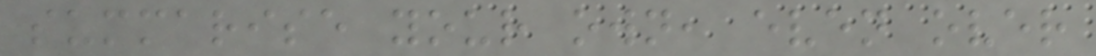summarise your own, even over
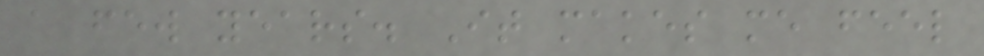a few years. It makes me feel
